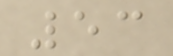53
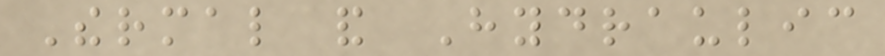Thermal and Hydraulic
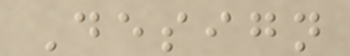Design
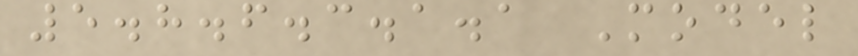5.8.6.3.1.1 Model
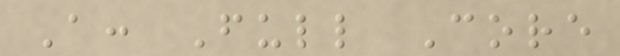A: Full Core
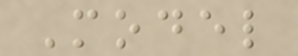Model
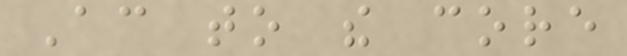According to the core
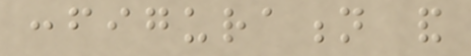configuration and
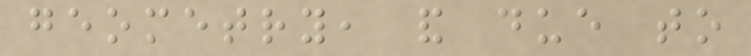geometry, and due to
